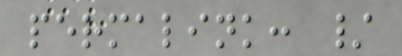permalink: /
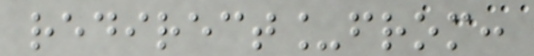redirect_from:
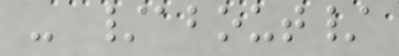- /about/
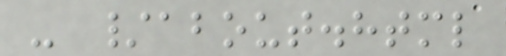- /about.html
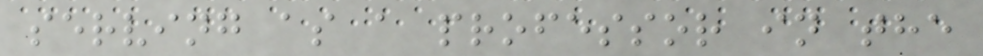serving as a professor in the
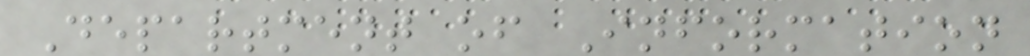Department of Information
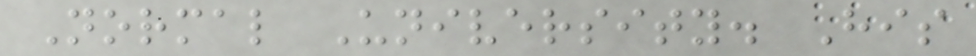Normal University. His
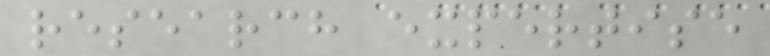research expertise
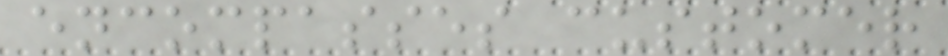encompasses customer
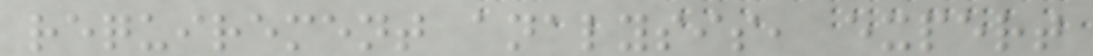requirement analysis, expert
